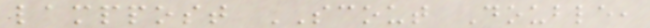lamppost SCOUT Double,
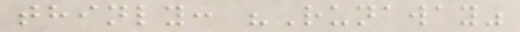thinly: "Runaway"
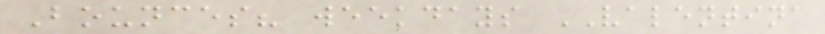Bounces? weekdays VALENTINA
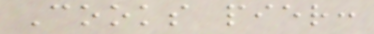Cooks pier:
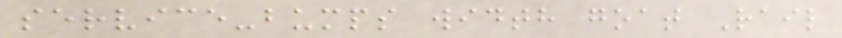service-bumps width goat Rail
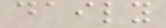daily
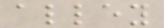alley
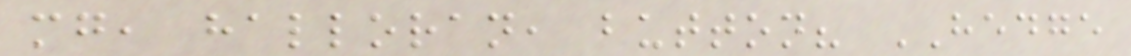mg, halloran, button? HEDGE
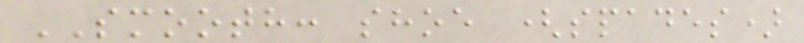SMOOTH: shoe (spades)
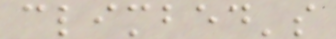climbed's
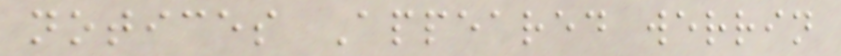notices Appeared werrin
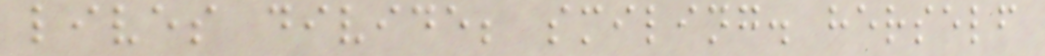lives divide; smiling. herself
